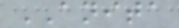ANITA
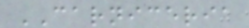CARNICERIA
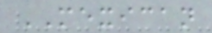MEXICAN
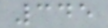345
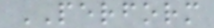PERFORM
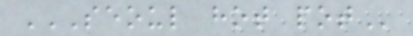SEOUL HOT POT
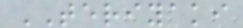TERIYAKI
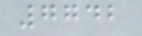7742
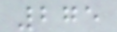275
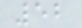52
